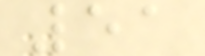51
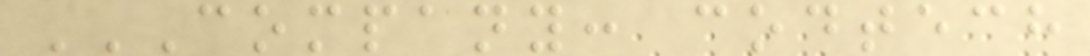COMPANY: CODTECH
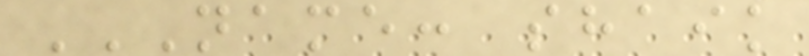NAME: SHAIK
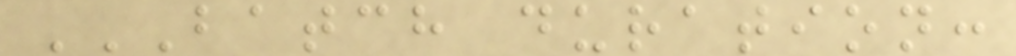BATCH DURATION:
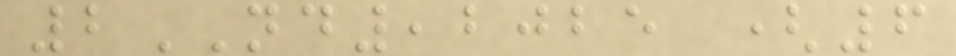2ND,2025 (6
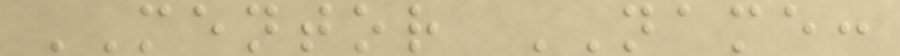MENTOR NAME:
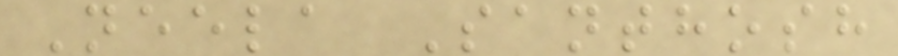Neela Santhosh
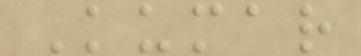Kumar
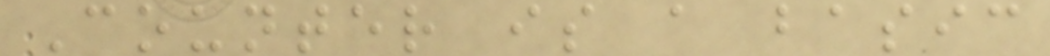Counter is a basic
